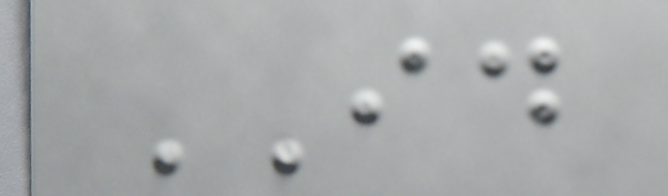ID
